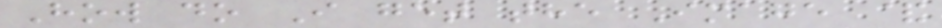How do I get the Image &
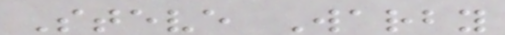Steve Warby
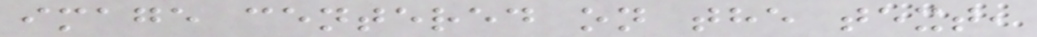image centered on the text,
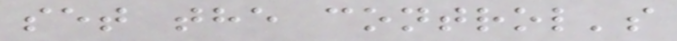set the control's
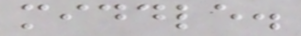middle.
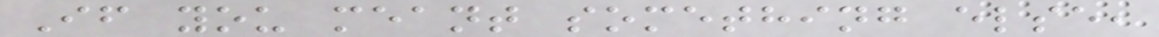If you meant something else,
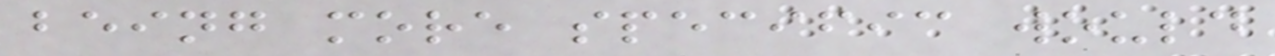being more specific would
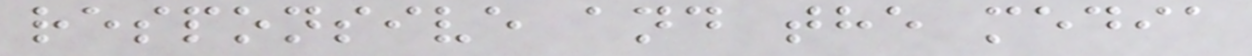responsive and the media
